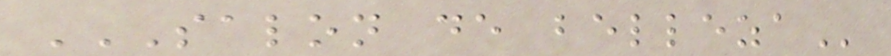SALON DE BELLEZA
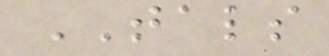TALS
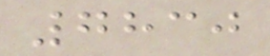7830
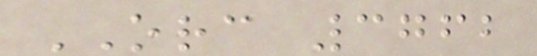ORC 3762
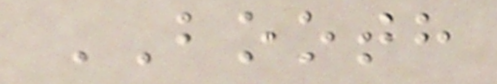BOOTH
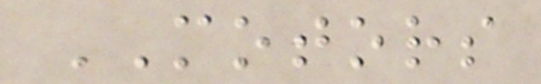MOTORS
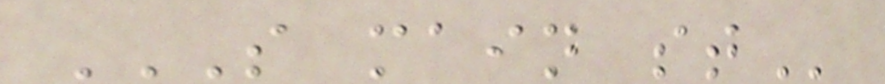S MAIN ST
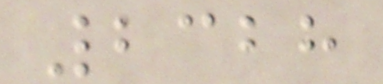2328
